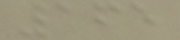165
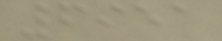6951
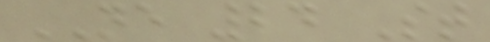NE 24 St
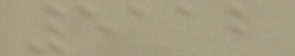5112
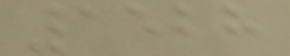1528
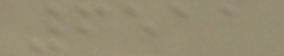6511
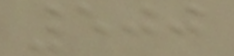500
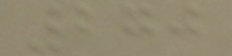270
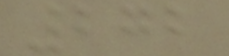272
